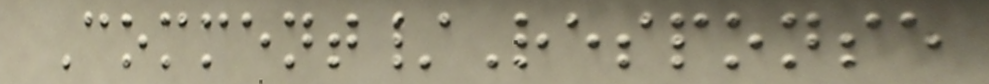Comment/Response
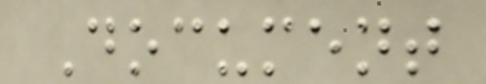Document
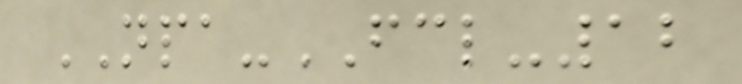NPA-FCL-12
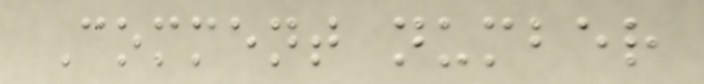Comment number
